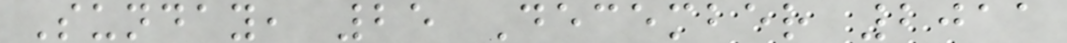Sunday, 25 December 2011
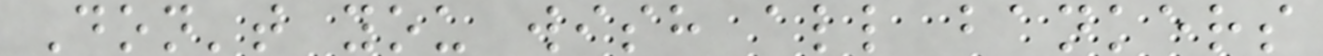Don't you wish all bankers
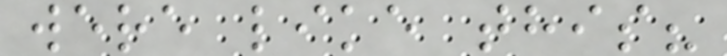were like this?
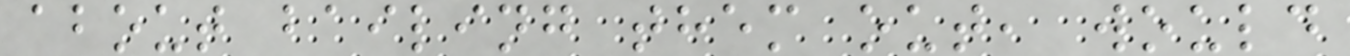about bailing them out, would
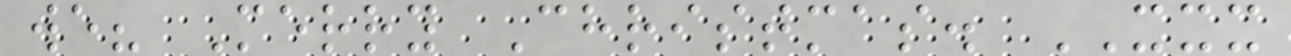we? Merry Christmas. XXX
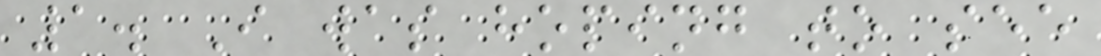1. I was hoping to see
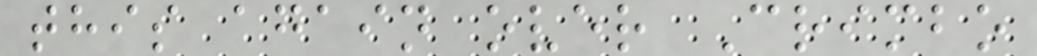this again over Crimbo
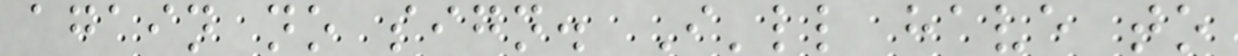again no sign. I'll have to
